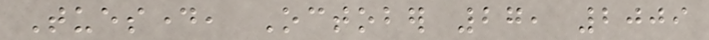Tuesday, October 27, 2009
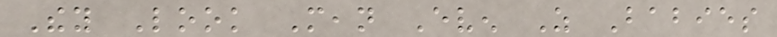They Look Mean Even As Babies
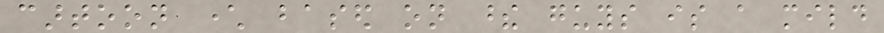cartoon character based on these guys is a mild
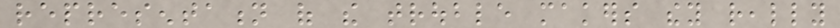representation of the trouble makers they really
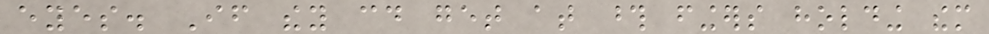eyes. If they could get at those fingers holding them
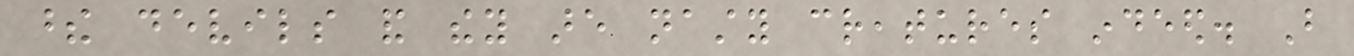these devils and they are nasty creatures indeed. But
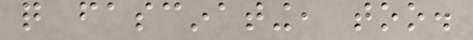quite fascinating, too.
